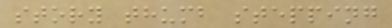story thumb stepping
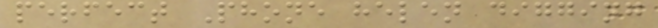perfect Phone helen digging
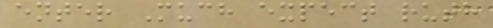enter Much expect ruth
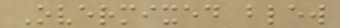Overmixed blew
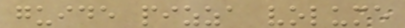guide pizza volume
